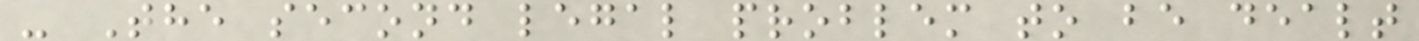- The second legal problem to be dealt
